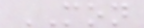MON
